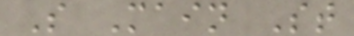S Main St
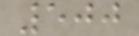500
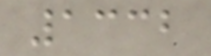1332
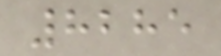8285
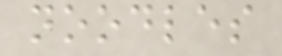noodles
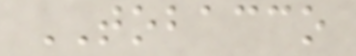TOBACCO
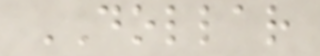DOLLAR
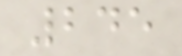245
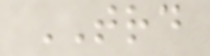TRD
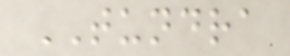TUNDRA
